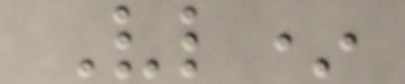Vl*
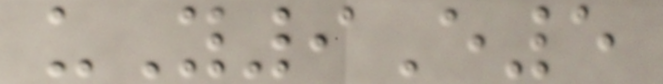uY9E5
